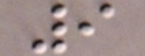9
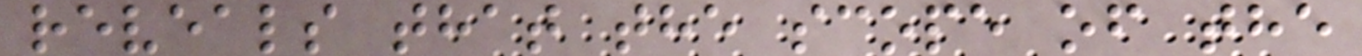reveals that the scope of the
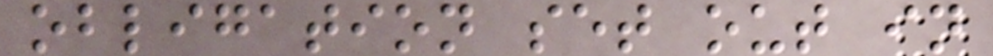obligation set out in
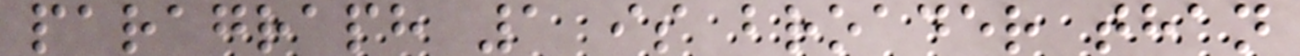paragraph 1 is broader than
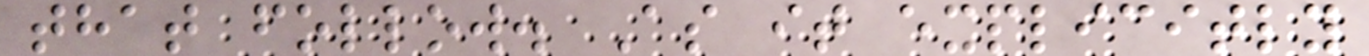that follow. As it explicitly
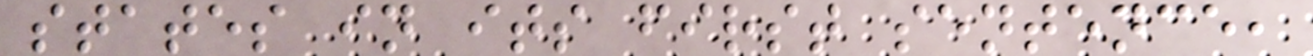states in its first sentence,
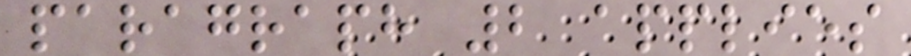paragraph 2 applies
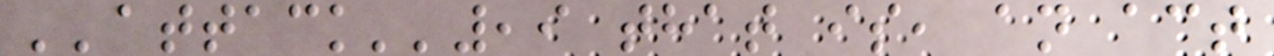''attack'',9 that is, an act
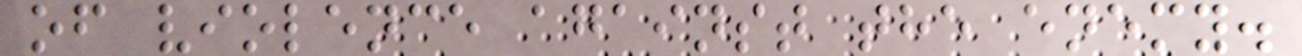of violence against the enemy.
